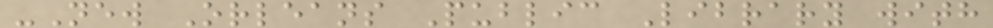-New Orleans Public Library with
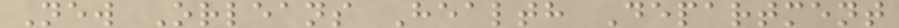New Orleans Health Department
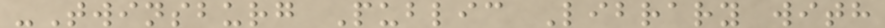-Twinsburg Public Library with
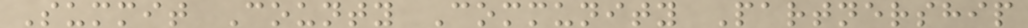Summit County Community Partnership
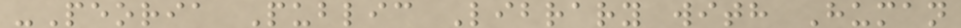-Peoria Public Library with Human
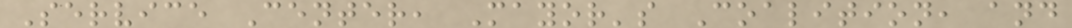Service Center, Mayor's Coalition, and
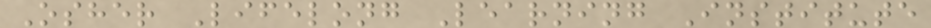Osher Lifelong Learning Institute
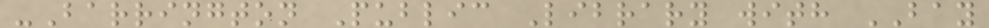-Barrington Public Library with BAY
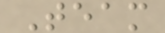Team
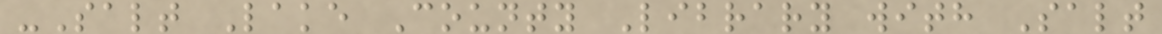-Salt Lake County Library with Salt
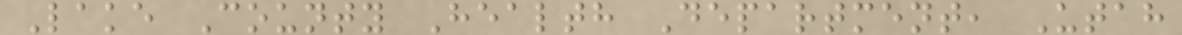Lake County Health Department, Utah
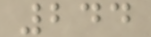244
